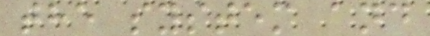the system and
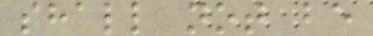shall not be
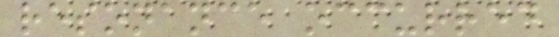resonance occurred
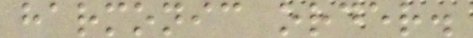harmonic order.
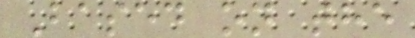Based on the
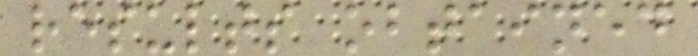results obtained
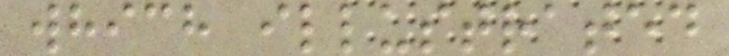which illustrated
